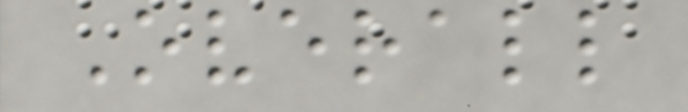Overall
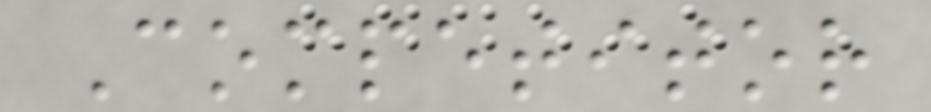Competitor
